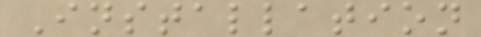Installation
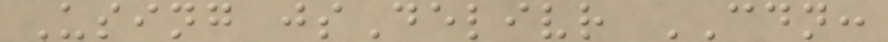Using jsDelivr CDN:
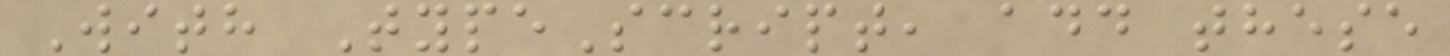With TypeScript, add these
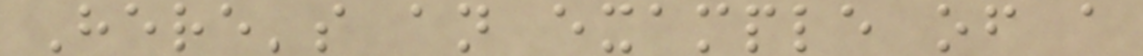Here's an example of a
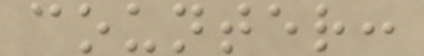counter:
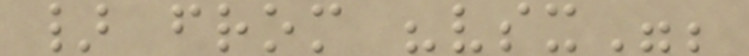} from "vsx";
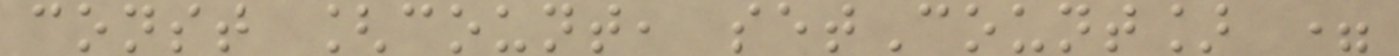const [count, setCount] =
